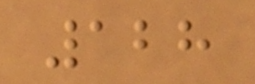128
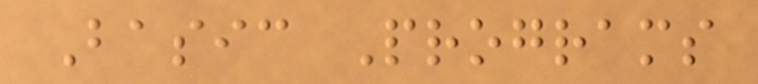Basic Programs
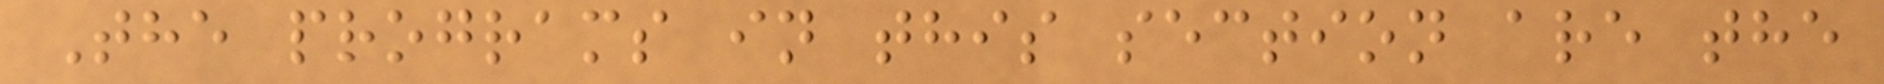The programs in this section are the
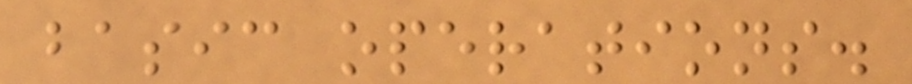basic operations.
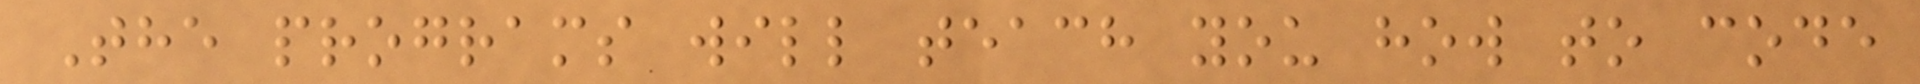The programs will teach you how to code
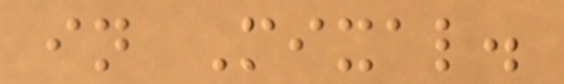in Mixal.
